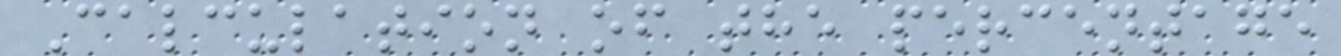Calculation of the percentage
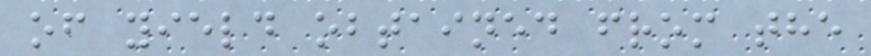of yield obtained from the
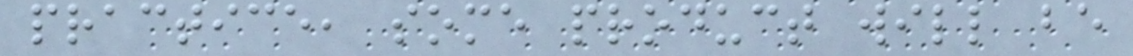practice, some product will be
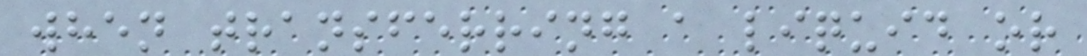when transferring a liquid or
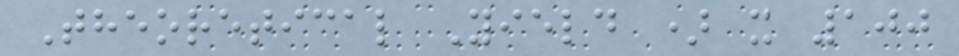Theoretical Yield ) x 100
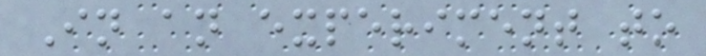In an experiment to
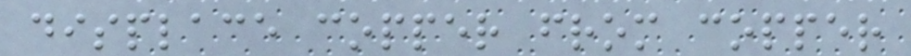displace copper from copper
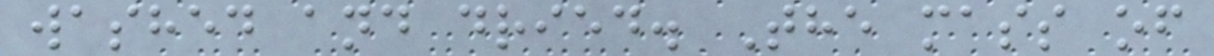washed and dried. The mass of
